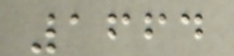1664
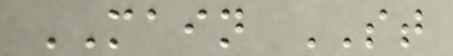MAIN ST
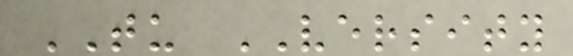TU VERSITY
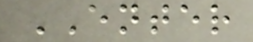ENTER
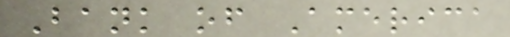Bank of America
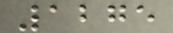1275
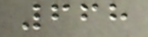668
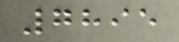7895
